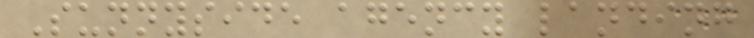Sunnyside agency landing
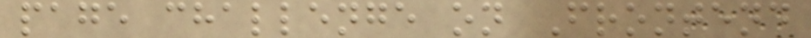page challenge on Frontend
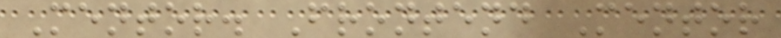Mentor. Frontend Mentor
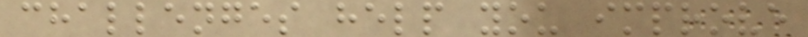challenges help you improve
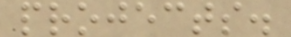projects.
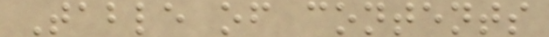Table of contents
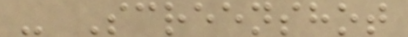- Screenshot
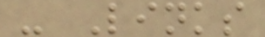- Links
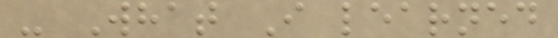- What I learned
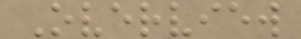Overview
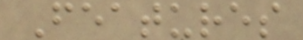Features
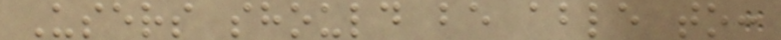Users should be able to:
